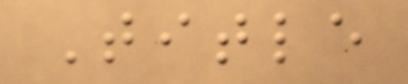Title
